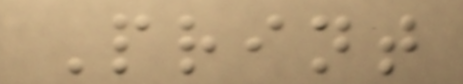Print
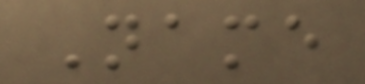Name
